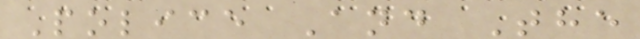Police And The
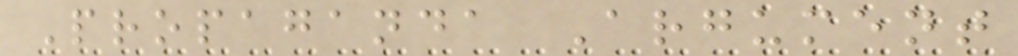Propaganda Argument
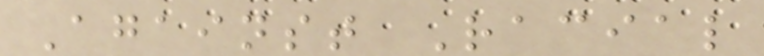Against Racial
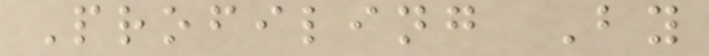Profiling By
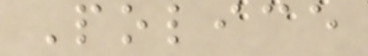Police
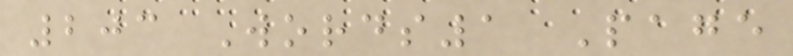203 Words1 Page
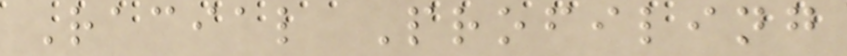Racial Profiling
